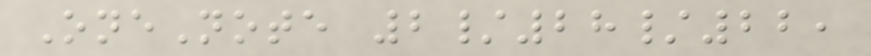OneNote 2/28/22,
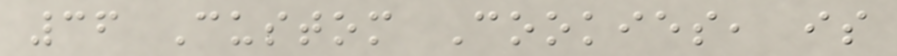36 Custom Cookies, is
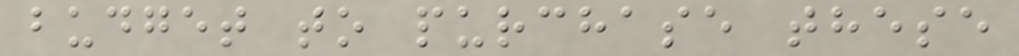budget to purchase these
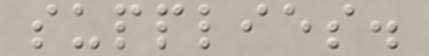supplies.
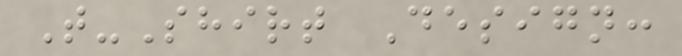T-Shirt Design:
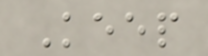Keep
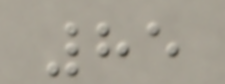85
